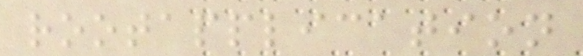rootapplication
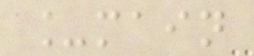_main
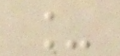_
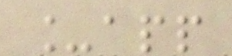_app
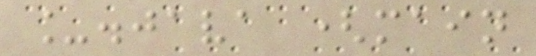_.java (main
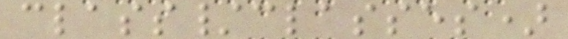class/classes)
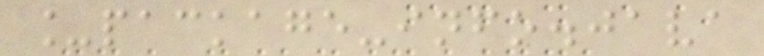_package-info.java
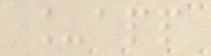_app
